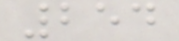254
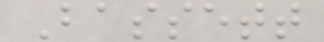Bassett
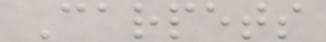Carpets
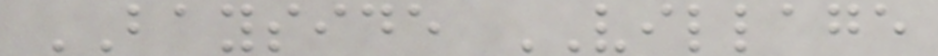BAYSIDE VILLAGE
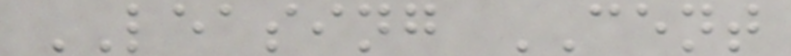LEASING CENT
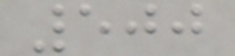500
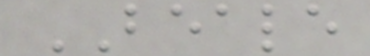BEALE
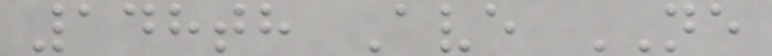148th Ave NE
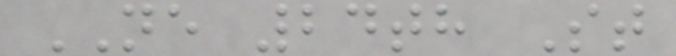NE 24th St
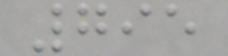795
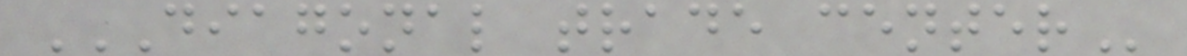DIAGONAL TRADE CENTER
